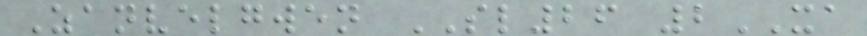Zanvelgwen SL26 2XA
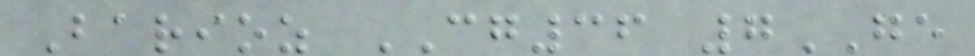Barioz CG36 7GE
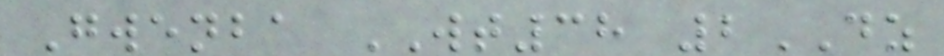Gwenba WT38 2DZ
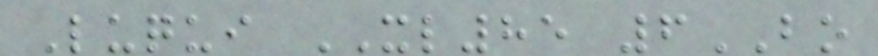Luqui XL85 6BO
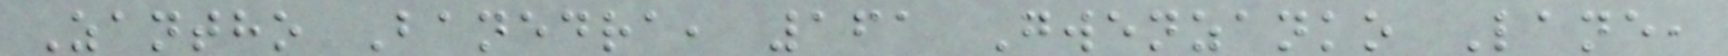Zantho Banedra, 161 Gwenzanko Lane,
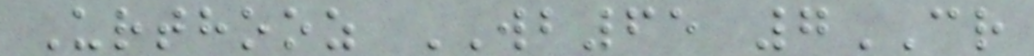Urthooz WB65 7CR
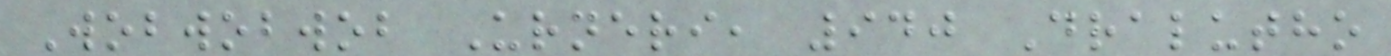Wobwobwob Urneri, 940 Dralutho
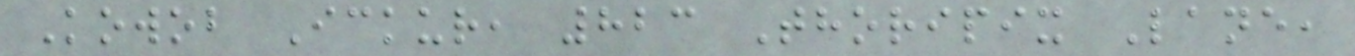Kowob Ickur, 823 Thoripix Lane,
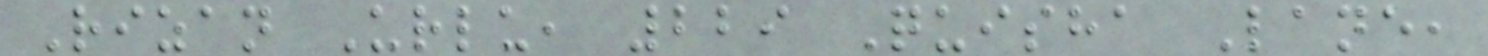Rizan Urlu, 229 Quisha Lane,
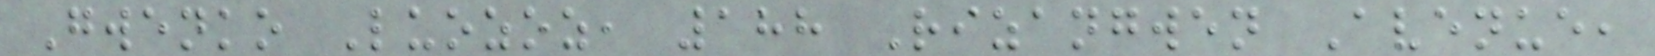Gwenko Luozoz, 188 Rizangwen Avenue,
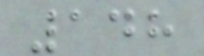148
